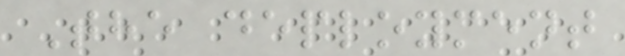The deployment
